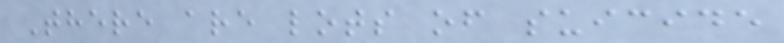There are lots of suicide
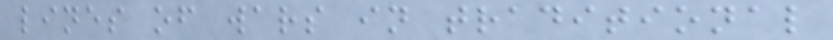lines of wars in traditional
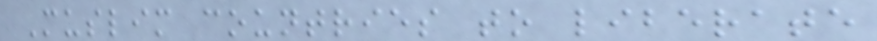Muslim countries to liberate
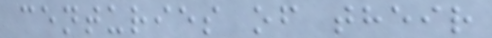centuries of their
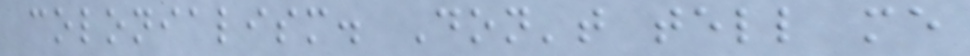colonialism. Don't tell me
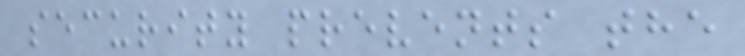security prevents the
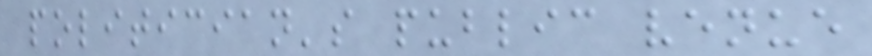politician's public venue
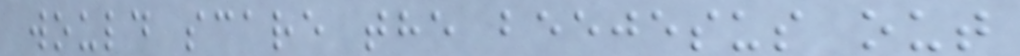would scare the beejesus out
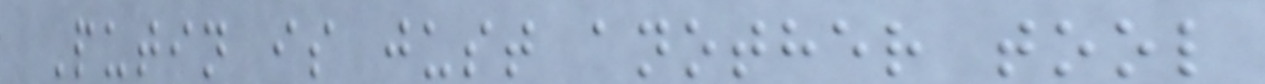Putin is just another tool
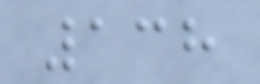138
